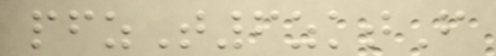pfzT6zktF
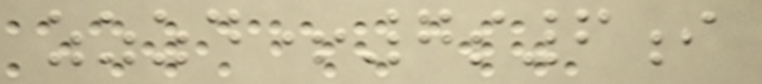zzzd+7s6i
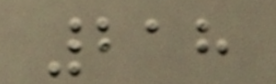218
